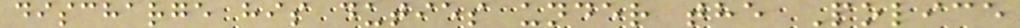discharge his duties under the Police
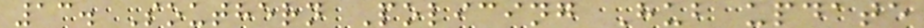13. Southern Policing Hub update
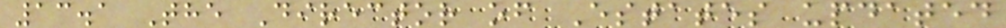13.1 The Director of Estates updated
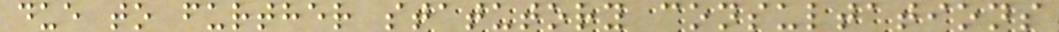due to further statutory consultations
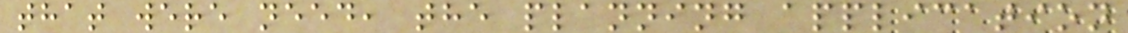that were need, the planning application
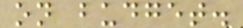on budget.
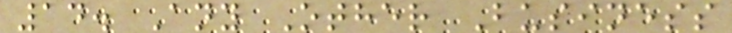14. Any Other Business
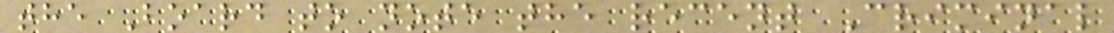the Board to note the recent Criminal
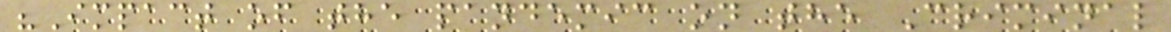"Impact of the pandemic on the Criminal
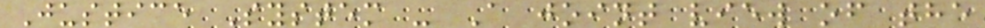Justice System - A joint view of the
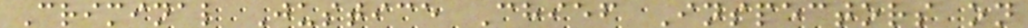Criminal Justice Chief Inspectors on
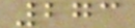273
